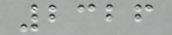2326
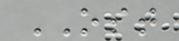OST
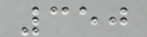350
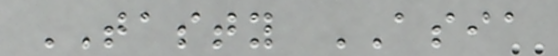TASTY ASIA
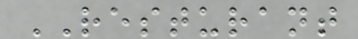RESTURANT
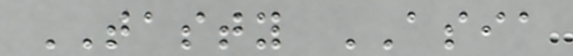TASTY ASIA
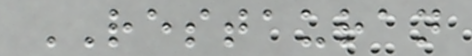RESTAURAN
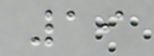19
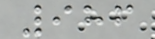986
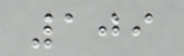109
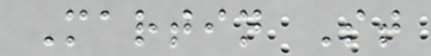Martin St
